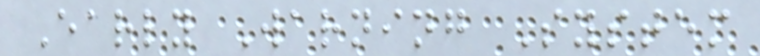Early Warning System
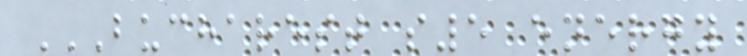BUCHAREST S5 ENERGY
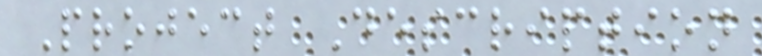Project Description
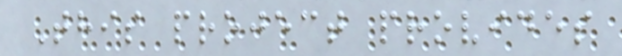This project provides
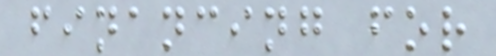financing for
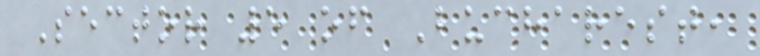Sector 5 of Bucharest,
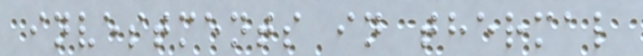investments in thermal
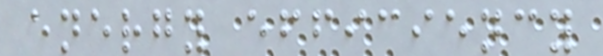energy efficiency
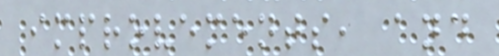improvements, and
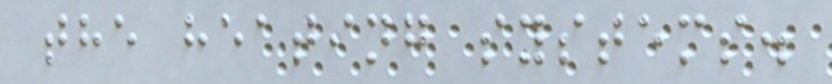the heating systems.
